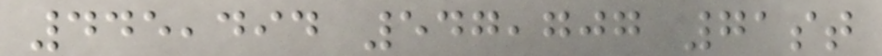445,494 547,707 71st
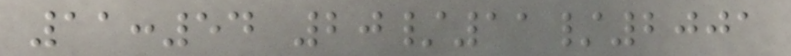11:54 20/11/2001
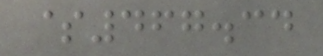$467.34
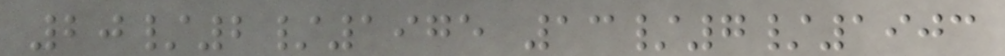20/2/1975 13/7/1903
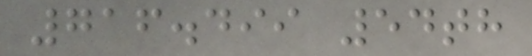716.499 54th
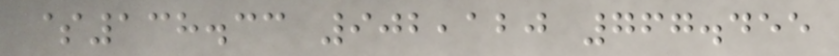$138.33 902,120 767.455
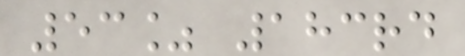53% 183rd
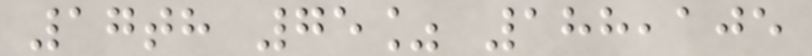17th 75% 188,105
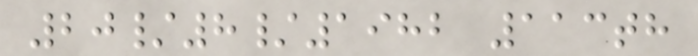20/8/1982 113th
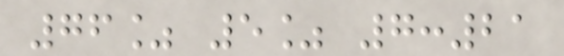76% 5% 7:21
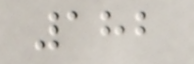182
